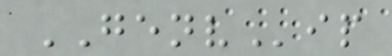GENVip
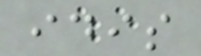idis
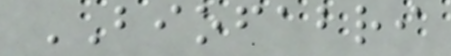BIOFABRI
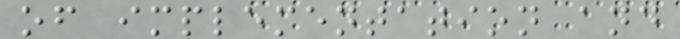of implementation and
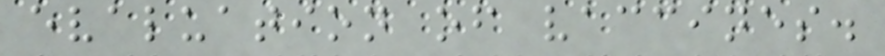evaluation of vaccines.
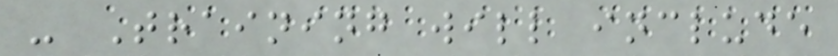- Training will include
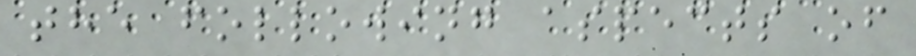the following aspects of
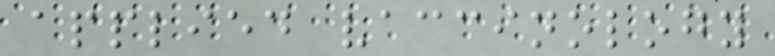applied vaccinology
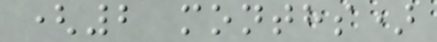(2 months)
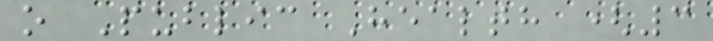o Public Health (3
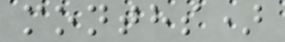months)
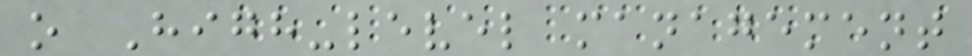o High-level management
